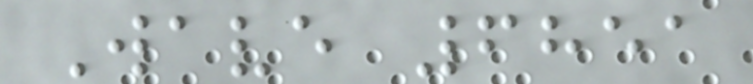Wave 6851
